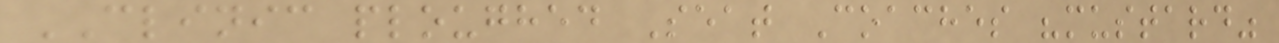CLINIC ploughed Seat Coaches "mustard"
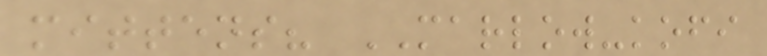mittens? MARLOW-kofi
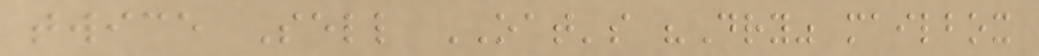twice Sell OAT's "Dry" mailbox
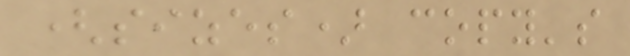(sizes) copy's
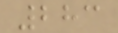283
